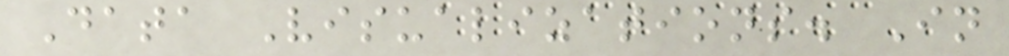Data Visualizations. In
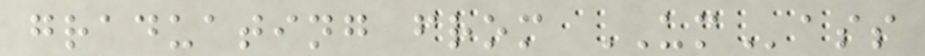graduating from UMass
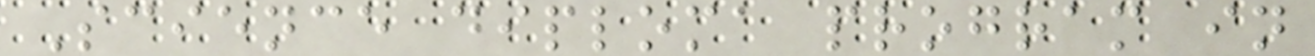Science diploma program in
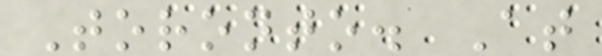Toronto. At
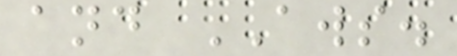and AWS.
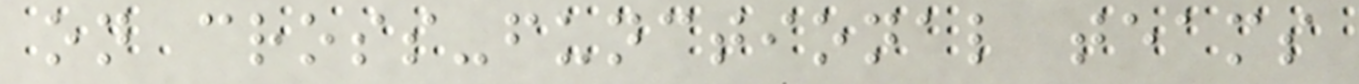on cross-functional teams
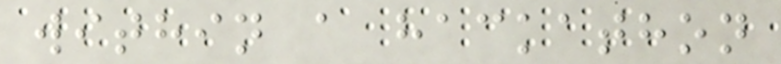within a hackathon
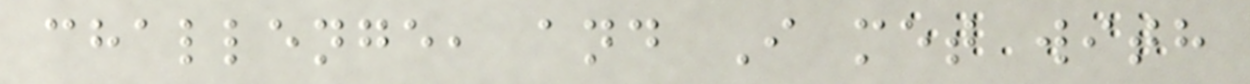challenge, and I met with
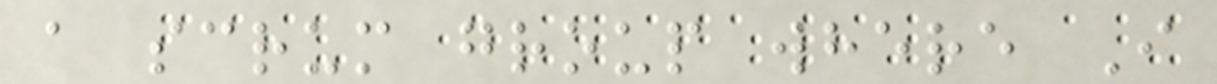a scrum group where I
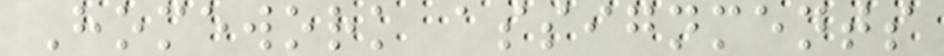Homework assignments
